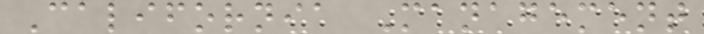California Management
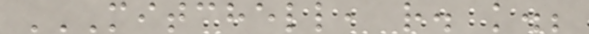MITCHELL, R. K.;
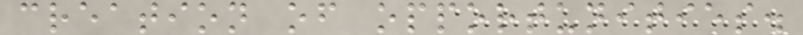creation of opportunities.
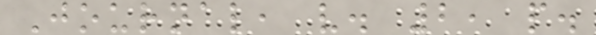Journal, v. 2, p.
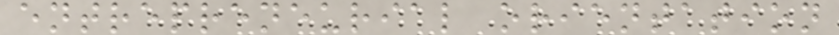entrepreneurial orientation
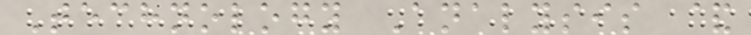Technology Analysis &
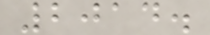2014.
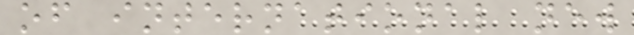of international new
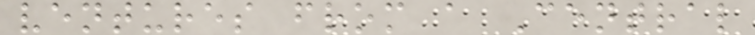ventures from a Central
